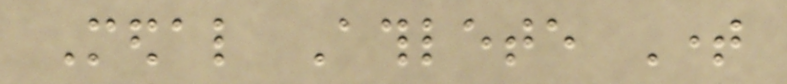Medal Athlete Time
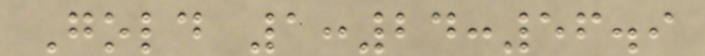Gold 1:24:56.9
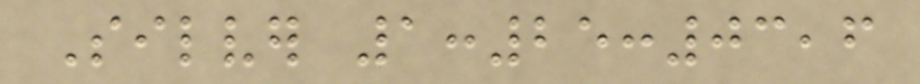Silver 1:25:03,6
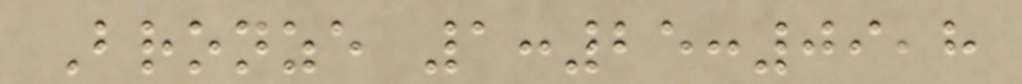Bronze 1:25:09,8
